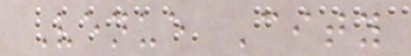Venue City
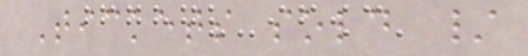Tickets sold /
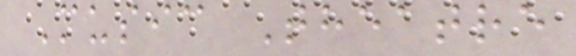Music Theatre
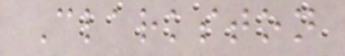Clarkston
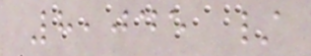8,045 /
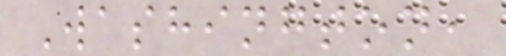Washington,
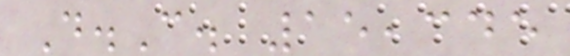D.C. 15,345
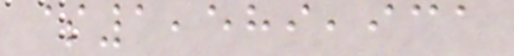$1,589,931
